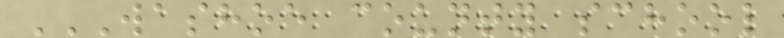WASHOE COUNTY SCHOOL
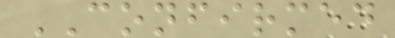CONFIRMED
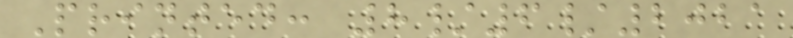Printed: 8/6/2021
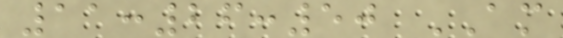11:26:50 AM
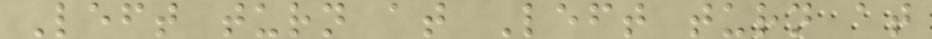Left turn at Left turn at
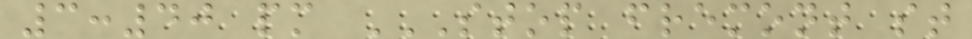3:40 pm STOP FREMONT ST
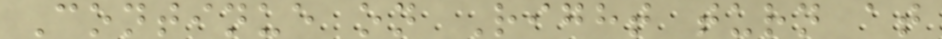Continue on Right turn at
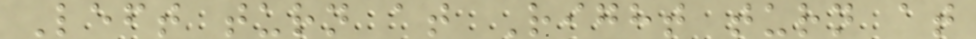Left turn at Right turn at
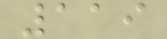119
